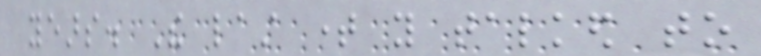years. The last time you talked to
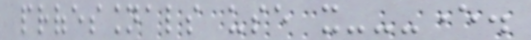professionals use it---ever.
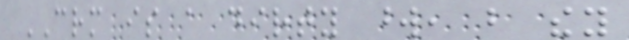CRM is a dirty word, but they
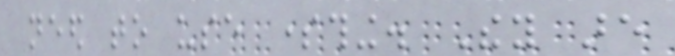need to use something. They are
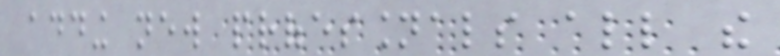adding new professionals all the
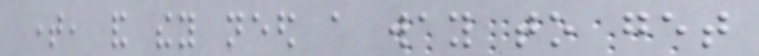time, and they need a way to get
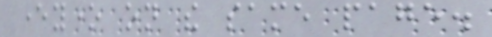everyone on the same page.
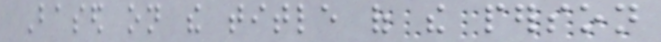Based on the title of the person
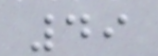49
